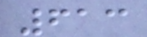613
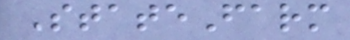StateFarm
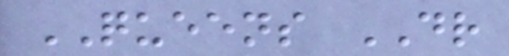QUEENS DR
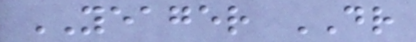YEAGER DR
